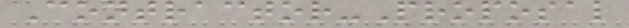Contractor-Proposal
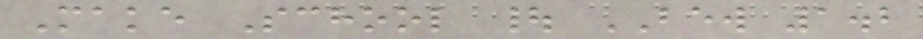Make School | BEW 1.2
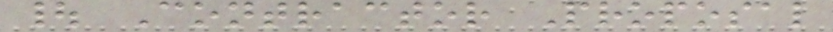| Contractor Proposal
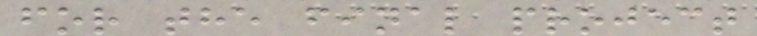for the final project
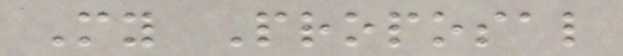My Proposal
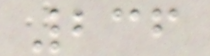236
